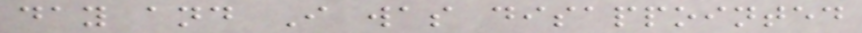day and I was disappointed
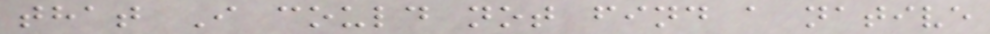that I could not find a native
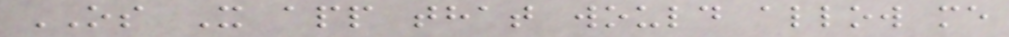OS X app that would allow me
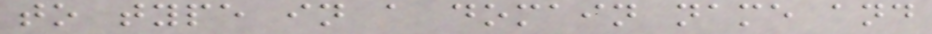to type in a domain name and
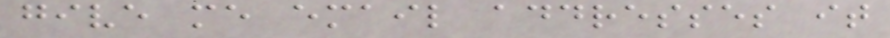give me email addresses it
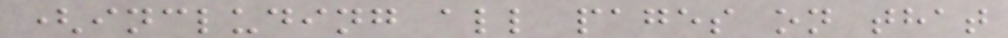(including all pages on that
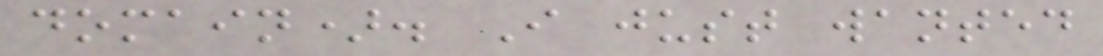domain). I just wanted
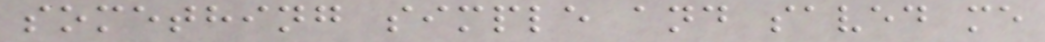something simple and saved me
